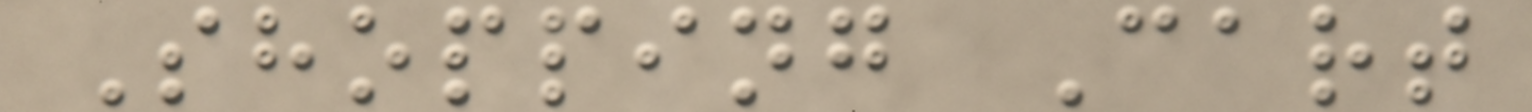Shopping Cart
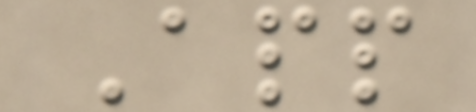App
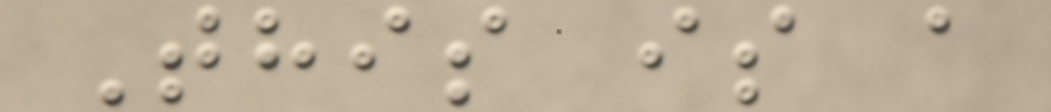This is a
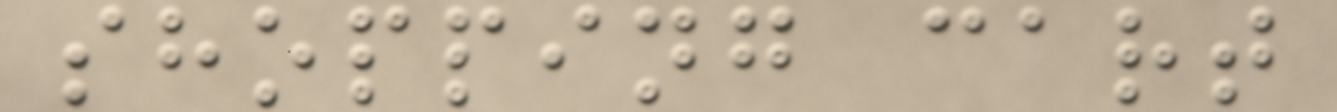shopping cart
